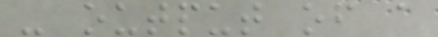- output of a
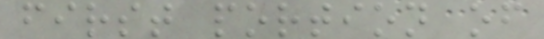first portion of
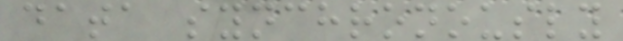data synchronously
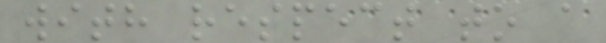with respect to a
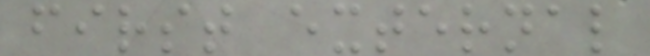first external
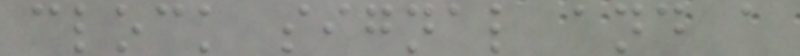clock signal and a
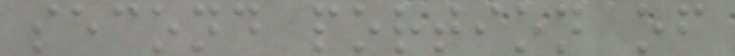second portion of
